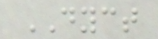DYCT
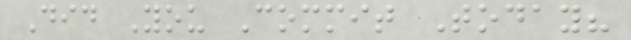Did You Commit Today?
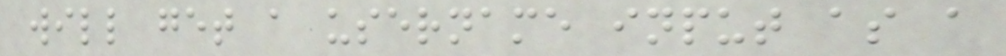will get a username input as a
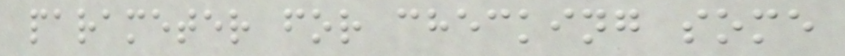parameter for checking some
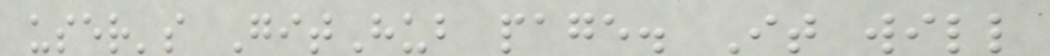user's GitHub page. It will
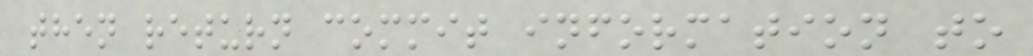then return commit information to
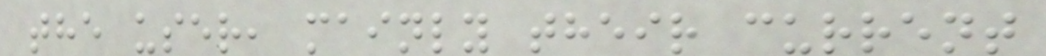the user, mainly their current
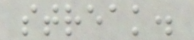streak.
